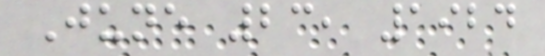June 23, 1924
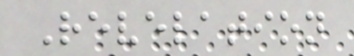Revelation
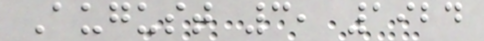August 3, 1924
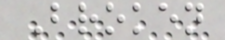Broken
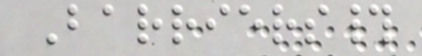Barriers#
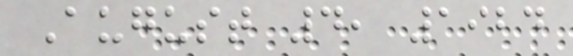August 4, 1924
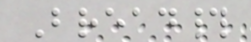Bread#
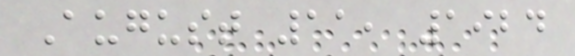August 11, 1924
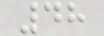48
